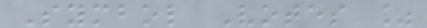Symbol Votes %
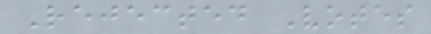Rejected Votes
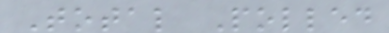Total Polled
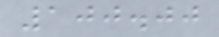100.00
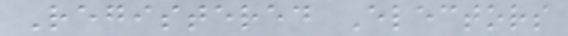Registered Electors
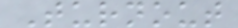Turnout
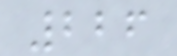226
